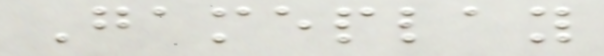Gameplay
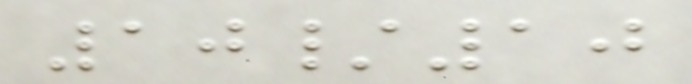10/10
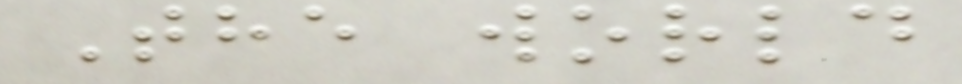The world
